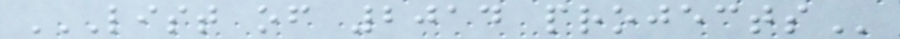LIST OF 2014 PROJECTS
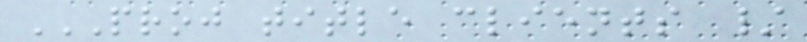PROJ TITLE CLIENTS /
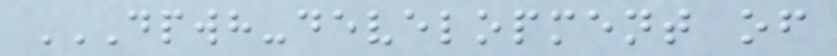DPWH-DEVELOPMENT OF
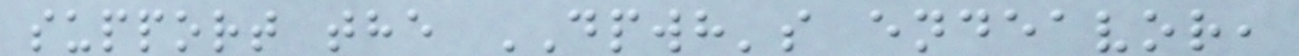support the DPWH's endeavor,
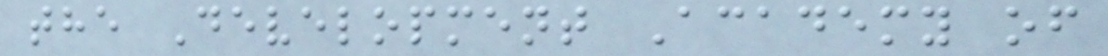the Development Academy of
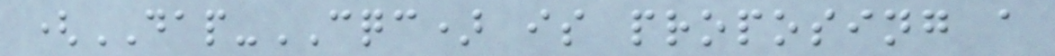(DAP-CQC) is proposing a
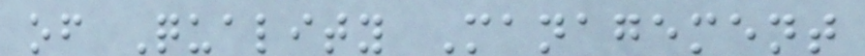of Quality Management
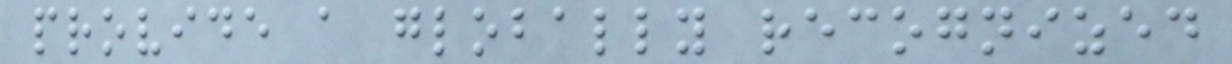provide a globally recognized
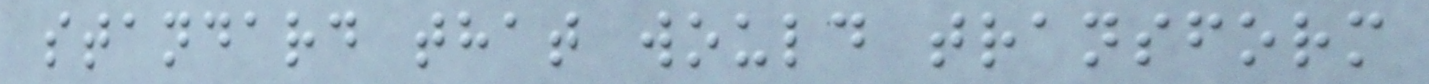standard that would transform
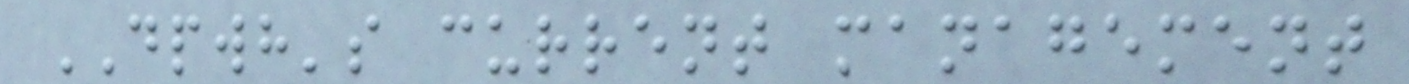DPWH's current management
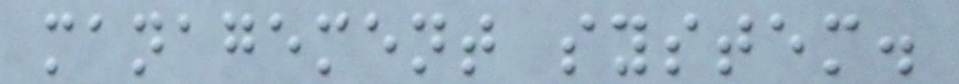management system.
